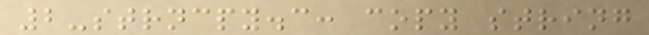2-strncpy.c: copy string
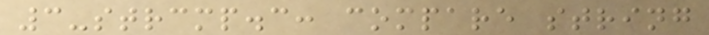3-strcmp.c: compare string
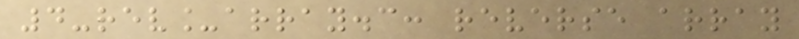4-rev_array.c: reverse array
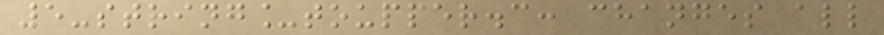5-string_toupper.c: changes all
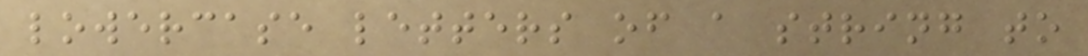lowercase letters of a string to
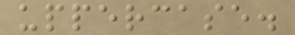uppercase.
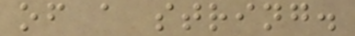of a string.
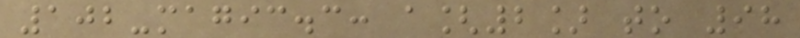102-magic.c: a[2] to 98
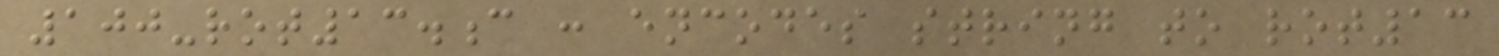100-rot13.c : encodes string to rot13
